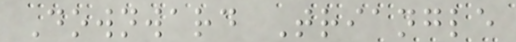Downward Triangle
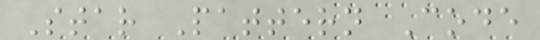Star Pattern Code
